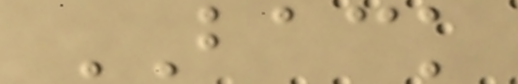BACK
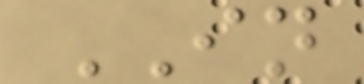IN
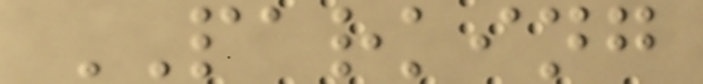PARKING
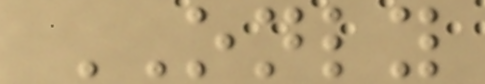ONLY
